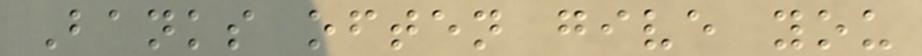Banks often give you
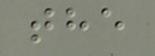the
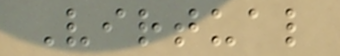Virtual
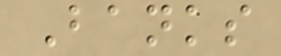Banks
